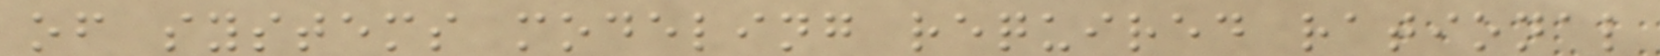of systems modeling required rational
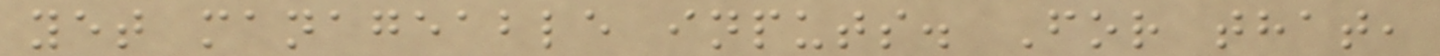yet manageable inputs. For that,
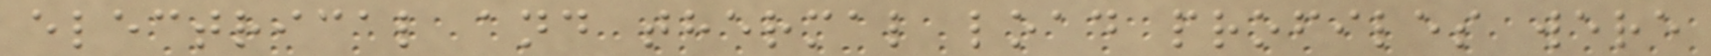electrical and thermal load profiles were
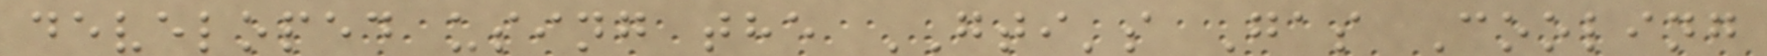developed using the GTI's Gas Cooling
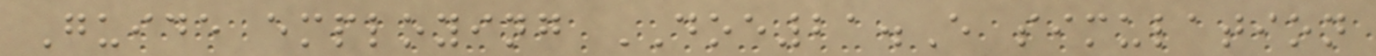Guide employing DOE21.E simulation
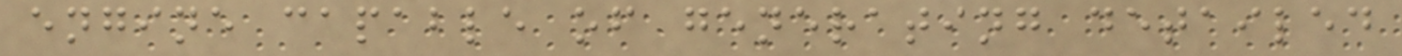engine capable of generating detailed
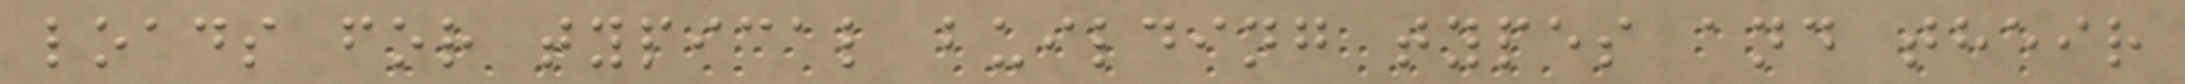loads for typical building types and their
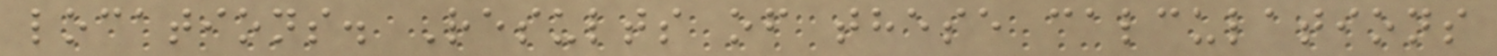locations. Results of these calculations
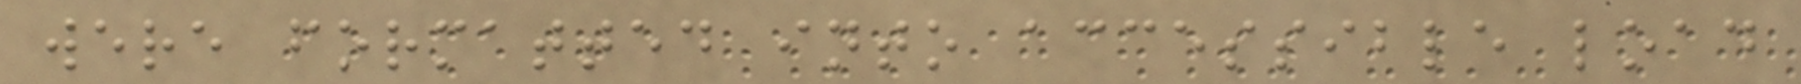were formatted into accessible load
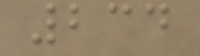234
